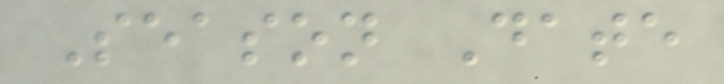Season Date
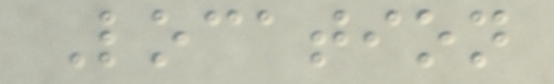Location
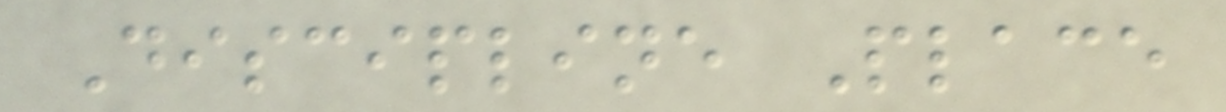Discipline Place
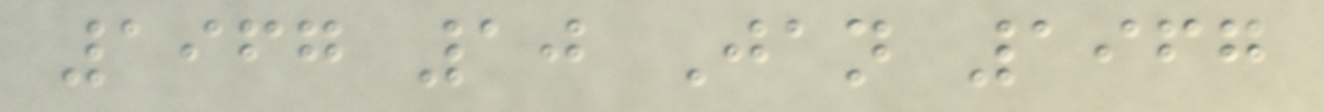1967 10 Jan 1967
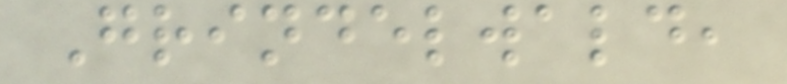Grindelwald,
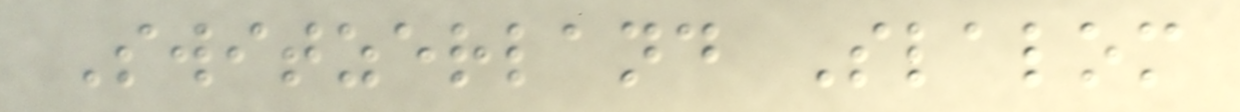Switzerland Slalom
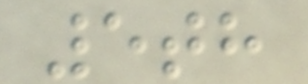5th
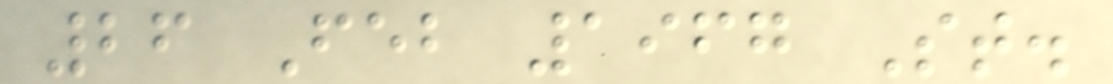26 Feb 1967 St.
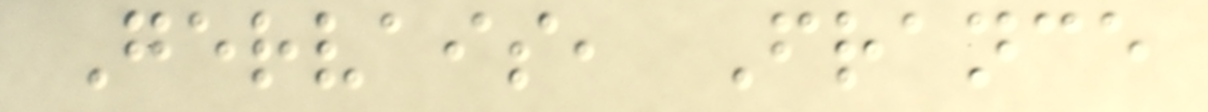Gervais, France
